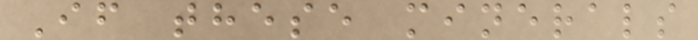If these minerals
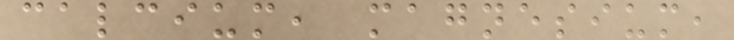calcium, magnesium,
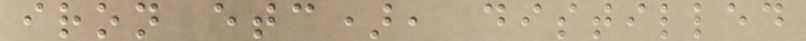iron etc), distilled
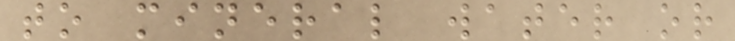to mineral water or
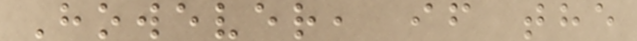However, if the
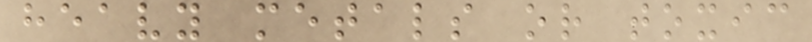heavy metals or toxic
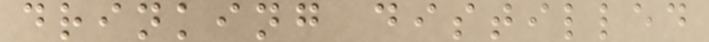drinking distilled
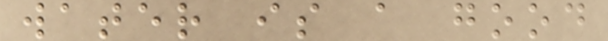water is a good
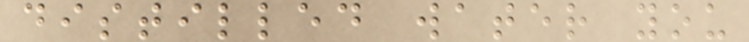distilled water you
